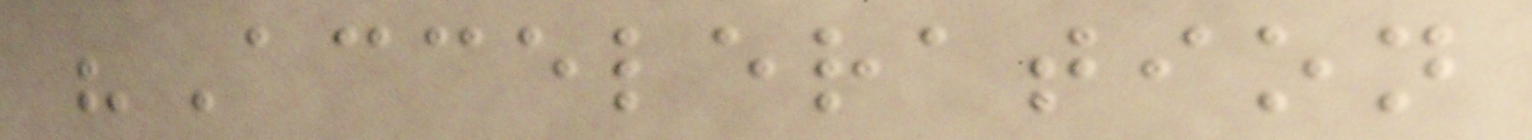"Acceleration
